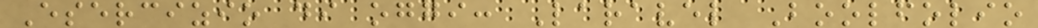Esercizio di oggi: Laravel Boolfolio
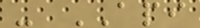- API
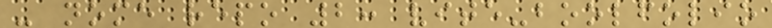- nome repo 2: vite-boolfolio
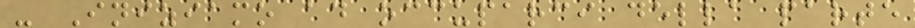- Iniziamo ad occuparci della parte
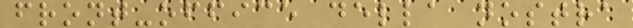front-office della nostra
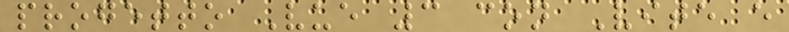progetto Vue 3 con Vite e
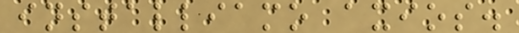installiamo axios.
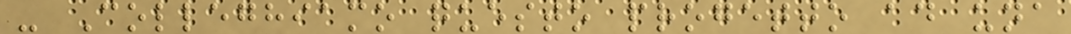- Colleghiamo questo progetto ad una
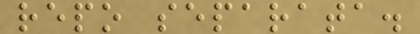repo separata.
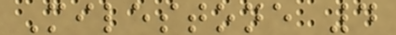Milestone 4
